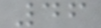46
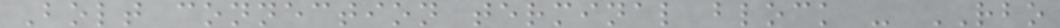Bolt connection terminal block - RBO
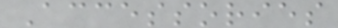Accessories
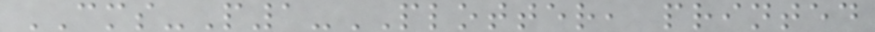CMS-P1-PLOTTER, printed
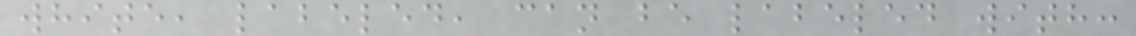white, labeled, can be labeled with:
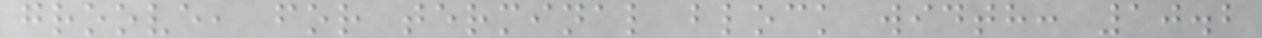groove, for terminal block width: 10.2
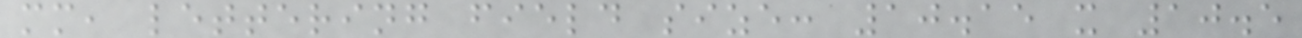mm, lettering field size: 10.15 x 10.5
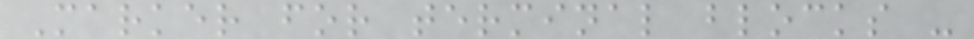Marker for terminal blocks -
